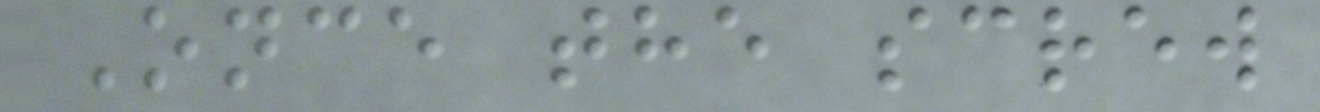Once the screw
